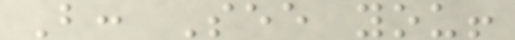B: See you!
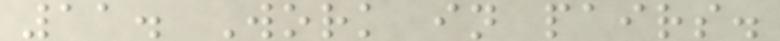11. Work in pairs.
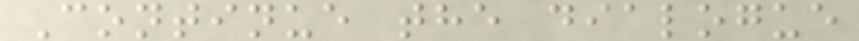Continue the dialogue
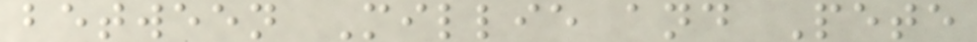between Millie and Pete
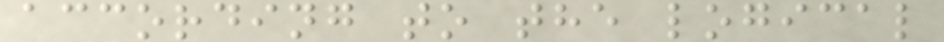according to the logical
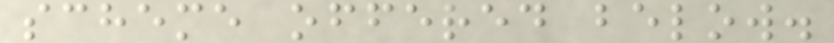scheme offered below.
